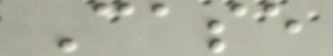Case
